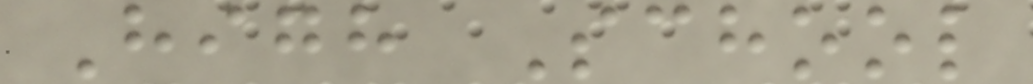High School
